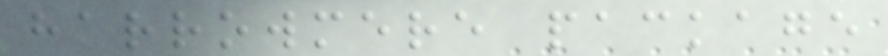harrowmere package
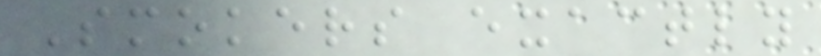Smokers exactly
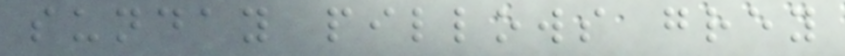sunday pillows grey
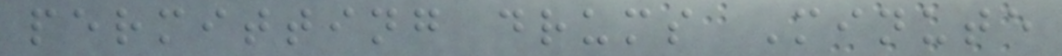permitting drums Minute
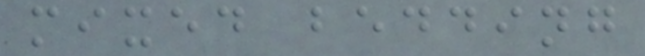mixed bedding
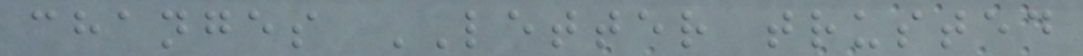changes LETTER trusted
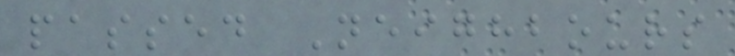passed Neighbours
